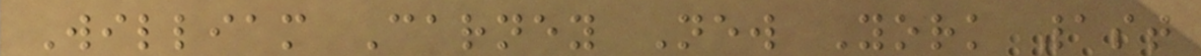William Carney New York 1st
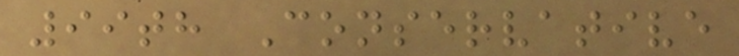99th Conservative
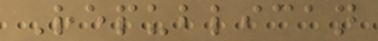Republican
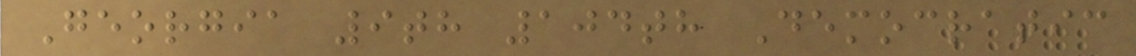Georgia 9th 104th Democratic
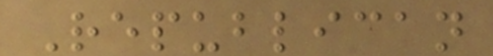Republican
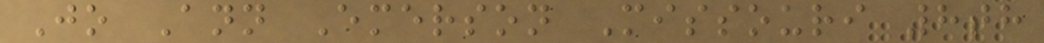Jo Ann Emerson Missouri 8th
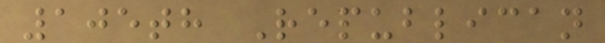105th Republican
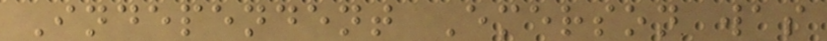Independent Emerson was
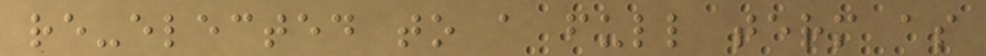re-elected to a full term as
